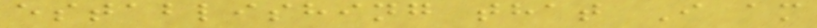establishing that I am
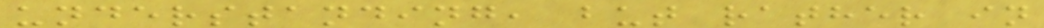understanding, but rather in
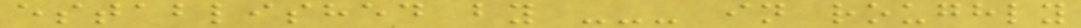established by --- in roughly
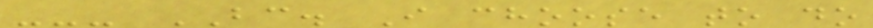--- BC. I choose to do
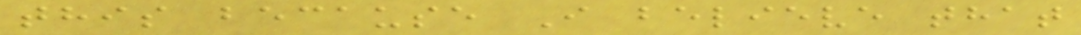this because I believe that
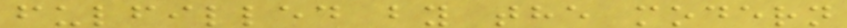fulfilled by the modern
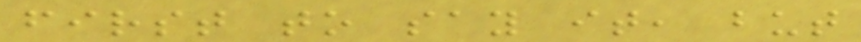first to say it, but
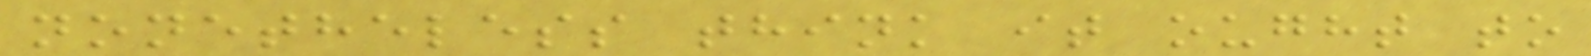nonetheless think it ought to
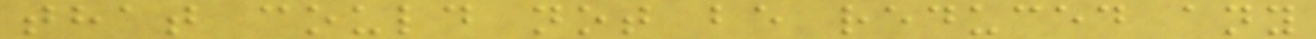that could not be reduced any
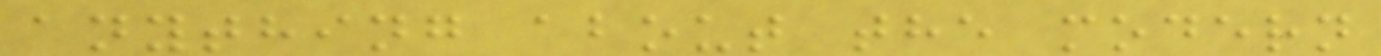anything about the modern
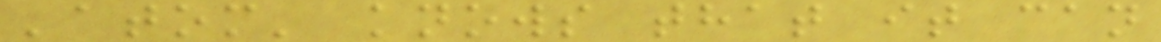'atom' knows that it can
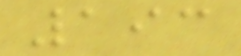193
